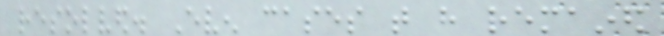resolved. Even cases that have remained
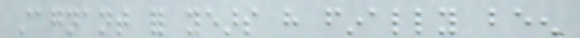stagnant for years have finally been
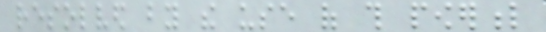resolved by the use of this powerful
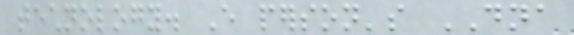technology. Every person's DNA
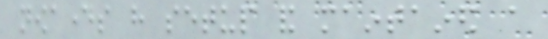nowadays have setup and maintained a
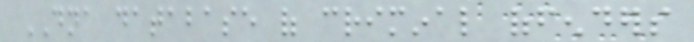DNA database of criminal offenders
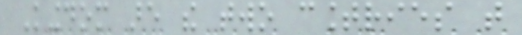Kingdom are the two countries that
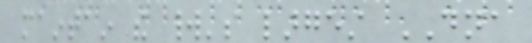maintain the world's largest DNA
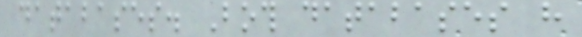databases. Both databases have
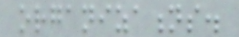organizations.
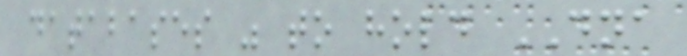databases was to hold DNA
